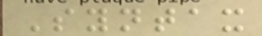Syntax
